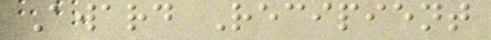Award Recipient
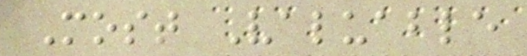Most Valuable
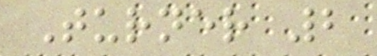Turner 2
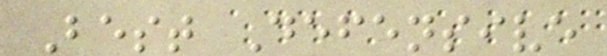Best Defensive
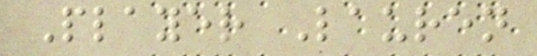Player Lauren
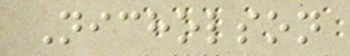Nicholson
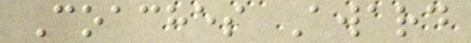Coaches Award
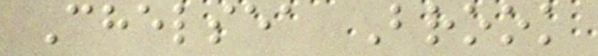Chelsea Brook
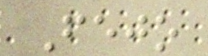Fejo
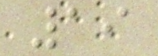19
